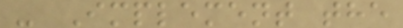- Implement the
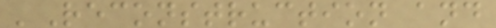'Reconstruction and
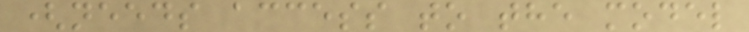(needs access to the model
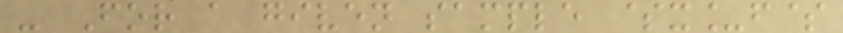- For a given sample $x_f$
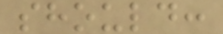should:
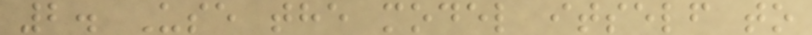2. Use the model itself to
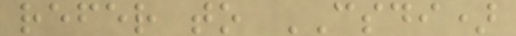refer to CSDI)
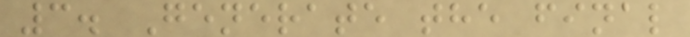3. Generate the final
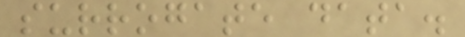surrogate data.
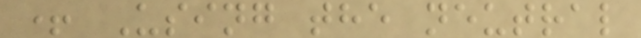+ Using the neutral
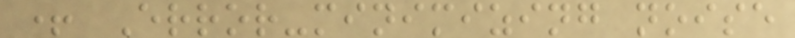+ Error-minimizing noise
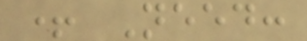+ Need:
